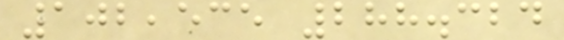102,535 288.324
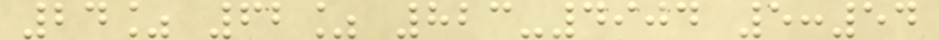24% 62% 823-4904 5:54
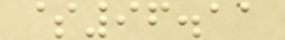$96.11
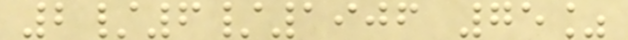2/6/1906 75%
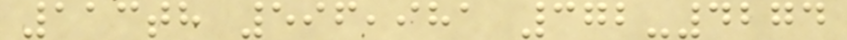113th 596,981 372-4274
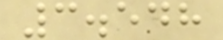3.548
